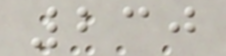230
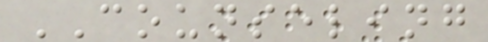COUNSELING
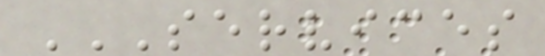SERVICES
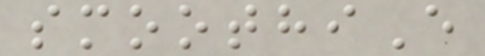smoothiE
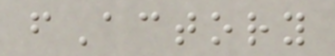fActory
